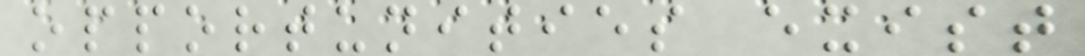opportunities exist
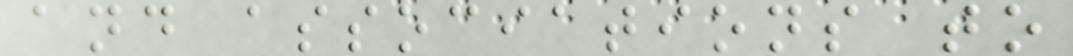and associations to
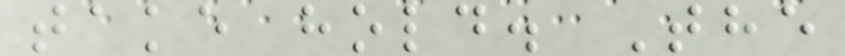take hold. The
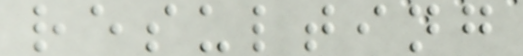resulting
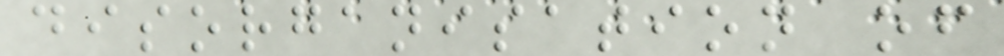disorganisation of
